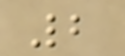2
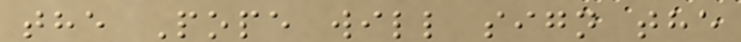the Pope will sign the
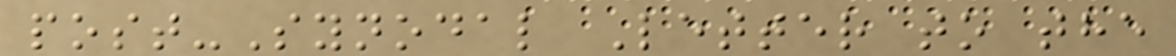post-Synodal Letter to the
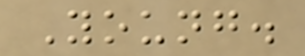Young.
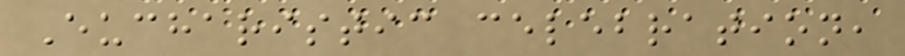Eucharistic celebration,
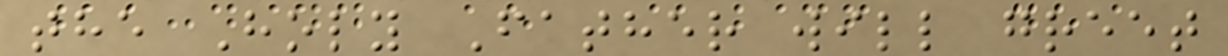the Holy Father will greet
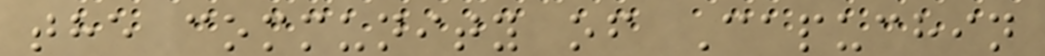the community of Capuchin
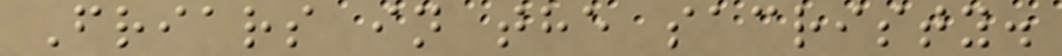Friars in the sacristy.
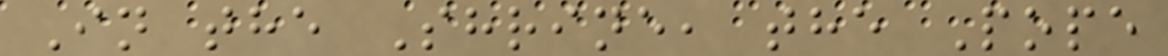In the Shrine, the Pope
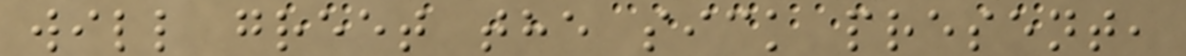will greet the sick present,
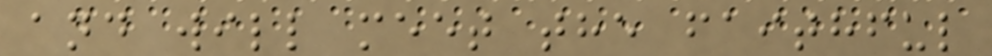and will meet the faithful
